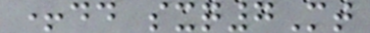+dd sxq7Mt
